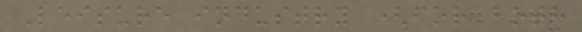Leisure industry (for both
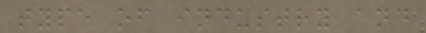type of industry and
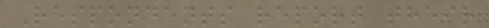Respondents report their
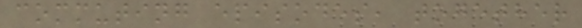commuting episodes, together
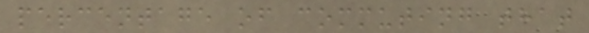percentage of commuting that
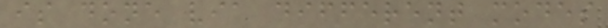is done via different modes
